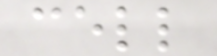cell
